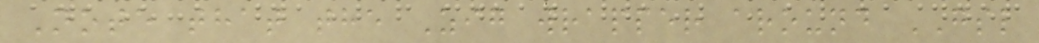Note that the Zig wrapper around GSL
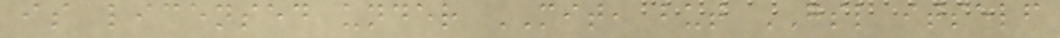is licensed under MIT, but GSL itself
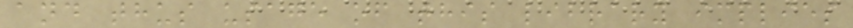and thus usage of this library implies
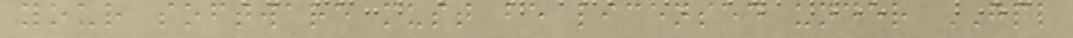your software must be licensed under GPL
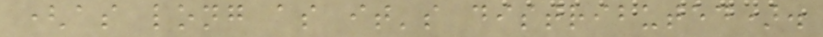(as long as it's distributed).
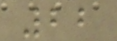22
